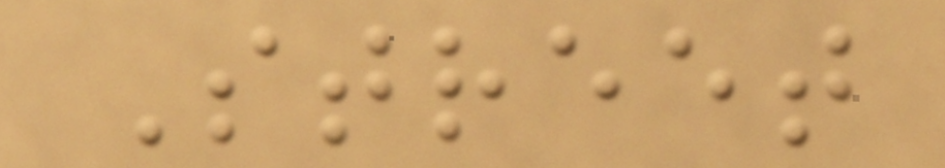Street
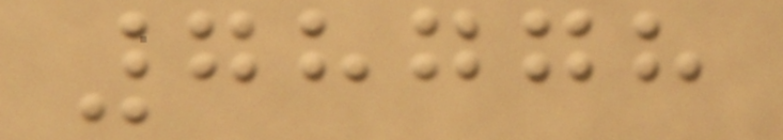78778
